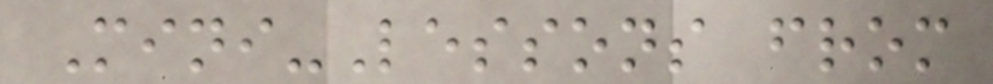Mini-Lessons from
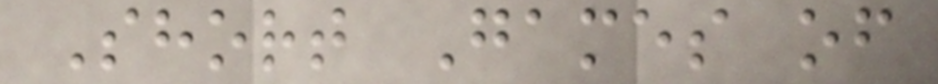Short Games of
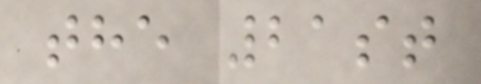the 21st
